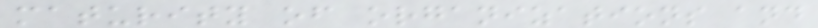maturity of organizations and
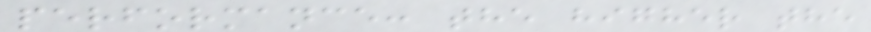performance: the higher the
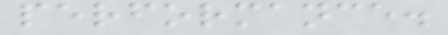performance.
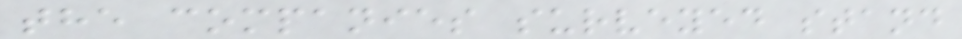the companies surveyed stand
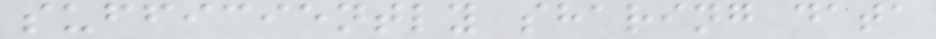sufficiently sharing data
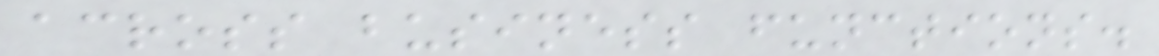across business functions.
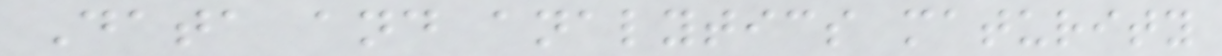Data and analytics maturity
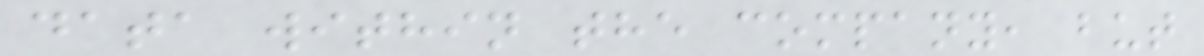data within the company, but
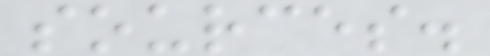sources.
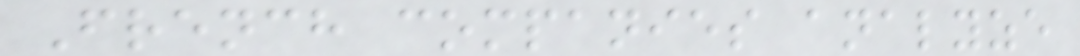French companies analyze
